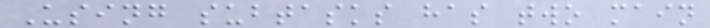Using subtasks has two main
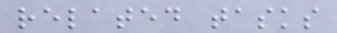related tasks
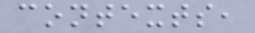contexts,
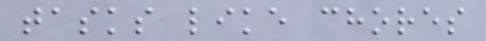tasks like chores
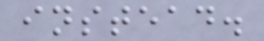instead.
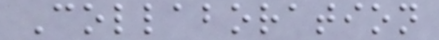Collaboration
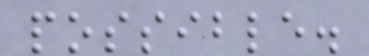possible.
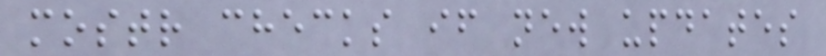mostr checks if new updates
